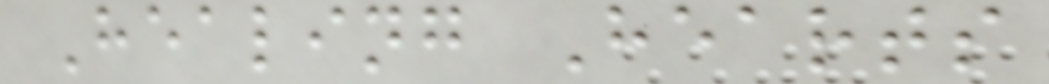Healing Hearts
